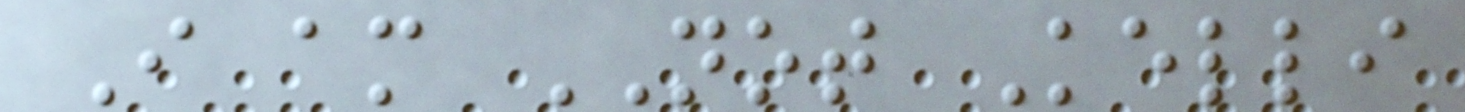I am NOT Kelli
